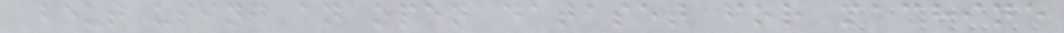about using an open dataset for machine
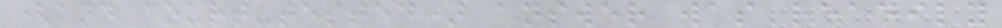(and court-tested) answer was readily
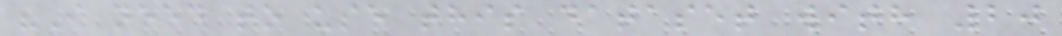"I need to use this dataset with 20
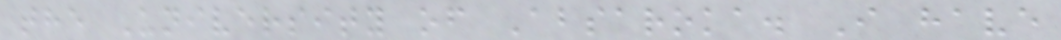the University of Absaroka. I have
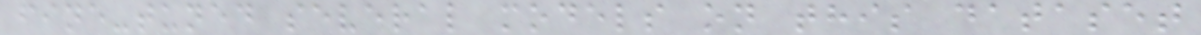fine-tuned several models on this dataset
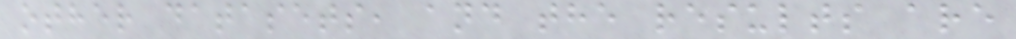other datasets, and the results are
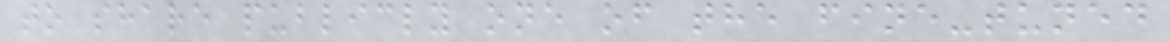to share publicly one of the fine-tuned
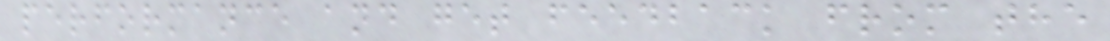performance and get feedback from the
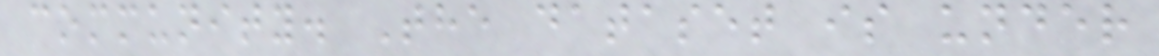community. The dataset is under
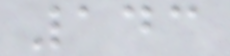143
